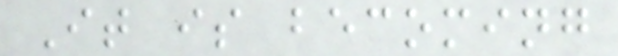It is becoming
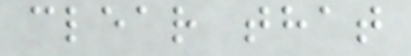clear that
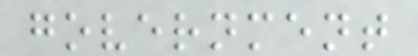government
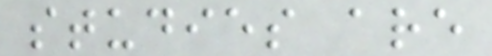studies are
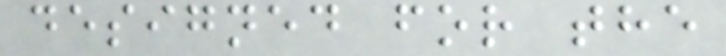designed for the
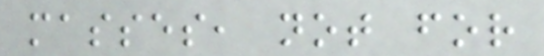masses, not for
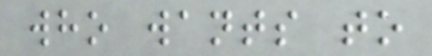who wants to
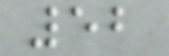52
